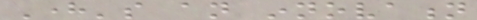Here's an innovation
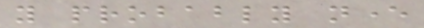you probably never
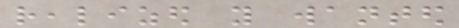realized you wanted
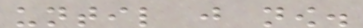until just now.
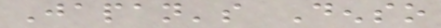Japan's Denso
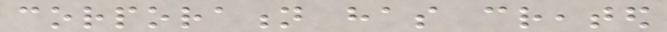corporation has created
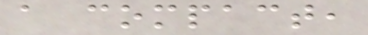a compact,
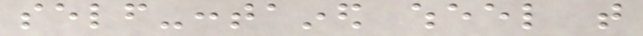self-contained wheel that
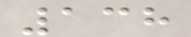138
